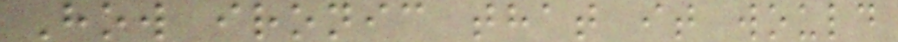How ironic that it would
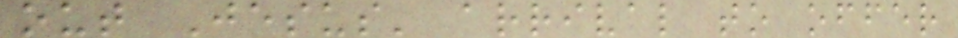out Jesus' arrival to offer
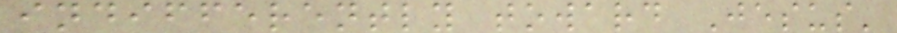indifferently toward Jesus'
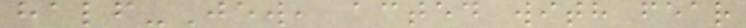half-Jew, acted with fear
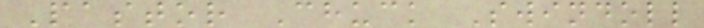Pastor Chuck Swindoll
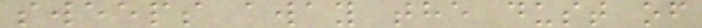sweeps away the dust of
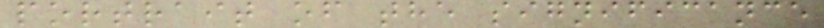portrait of the significance
